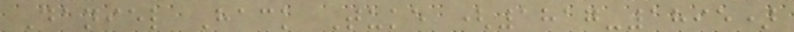Daniel Hack Tuke (1817-1895)
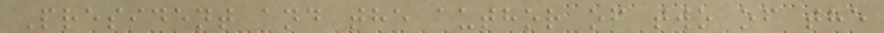President and the author of two of the
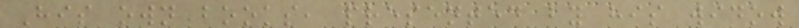His own books, presented by his widow
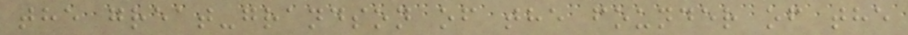the great-grandson of the founder of the
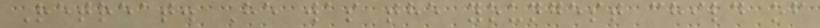Retreat. He was the youngest child of
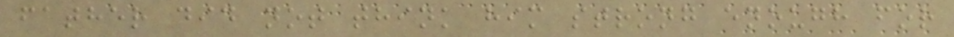father did not think him strong enough for
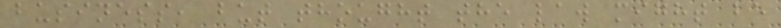business, but thought the law might be
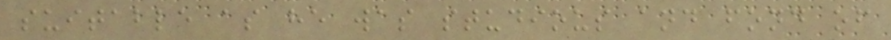suitable as he was studious and fond of
